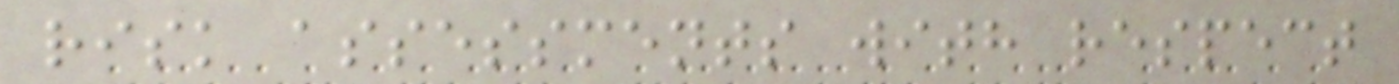risk assessments with respect
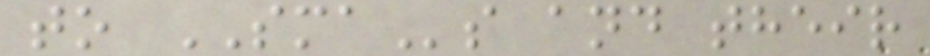to SMAs and their
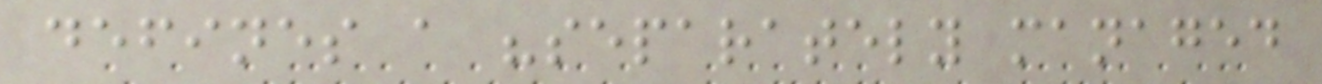defines a "separately managed
